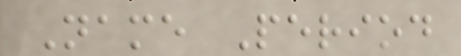Name Period
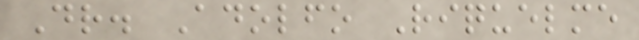Dr. Adolfo Riquelme
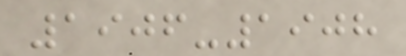1906-1908
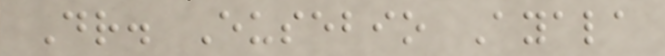Dr. Eusebio Ayala
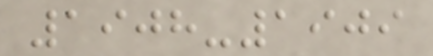1908-1909
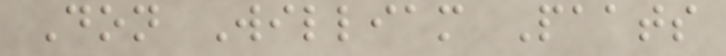Don William Paats
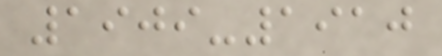1909-1910
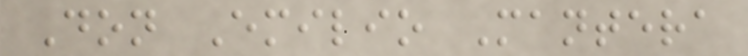Don Emilio Mantera
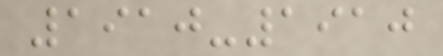1910-1910
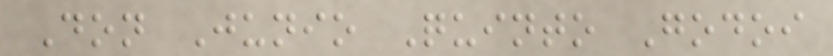Don Junio Quinto Godoi
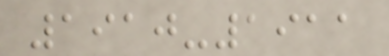1910-1911
